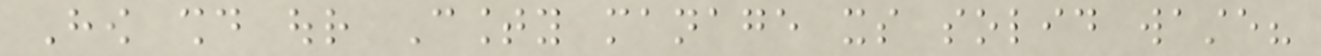How should our County manage its solid waste?
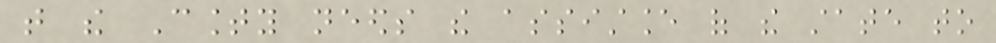that the County needs the assistance of the state to
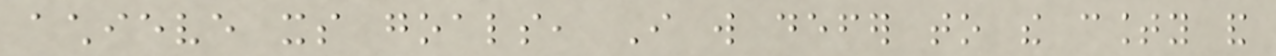achieve its goals, I will defer to the county and
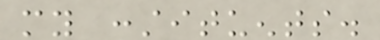my constituents.
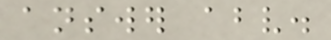answer above.
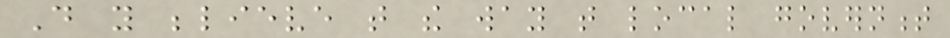Do you believe that the way that local government
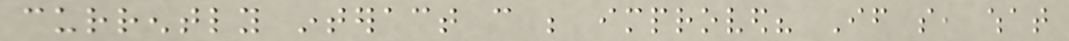currently interact can be improved? If so, what
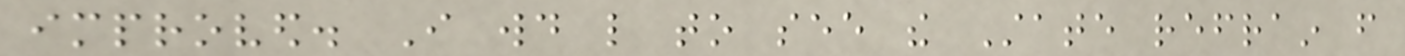improved. I would like to see the State refrain from
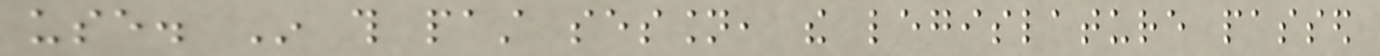use. In this past session, the legislature passed
